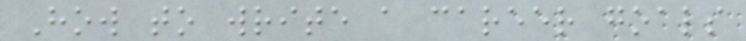How to write a career goals
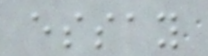essay
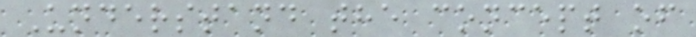Understand the concept of
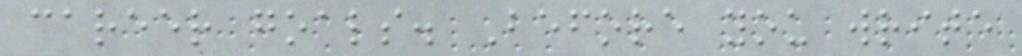career goals. Before you write
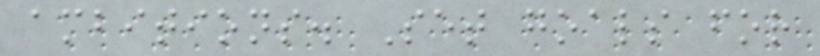ambitions. Set goals for
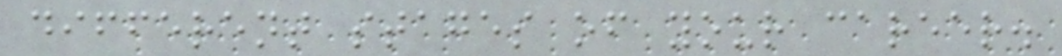different stages of your career.
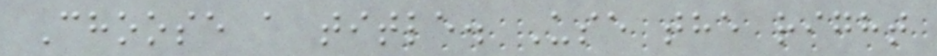Choose a title. Use the right
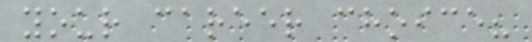your career choice?
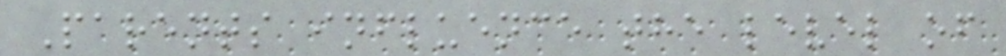Parents influence the level of
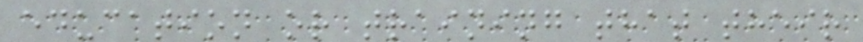education or training that their
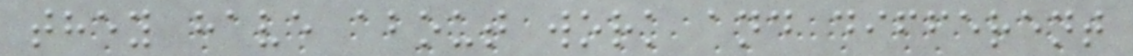they have about work and different
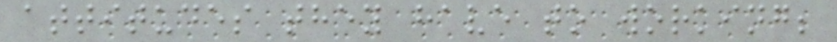attitudes they have to working;
